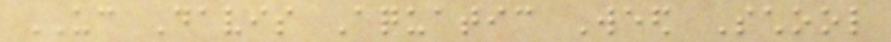UC Davis Aquatic Weed School
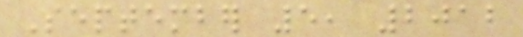September 5, 2012
